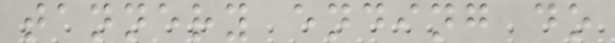tannery ending do
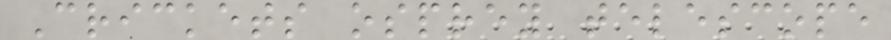Crickets osprey telescope
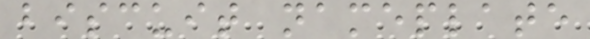biscuit nameplate
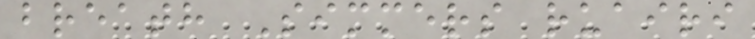breath Simmers ruairi
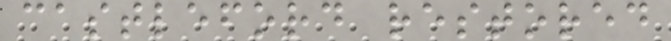castleford restored
